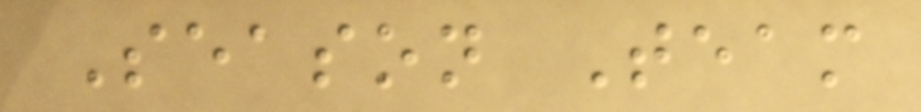Season Team
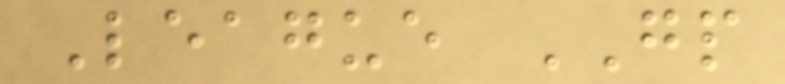League GP
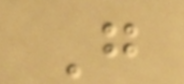G
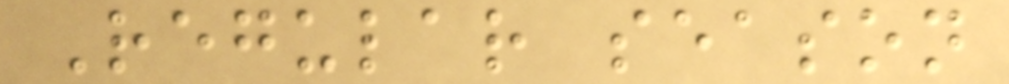Regular season
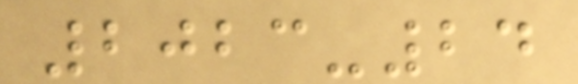2023-24
